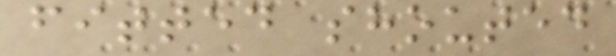fitted shouted
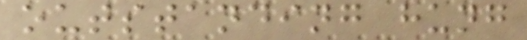outstanding hung
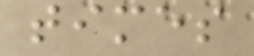times
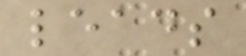leads
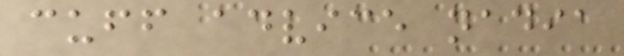cuff advice nadia
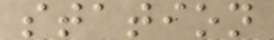station
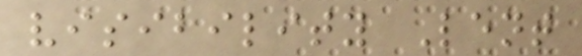visibility Lent
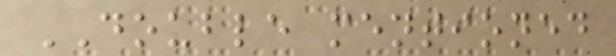DOUBLE mentioned
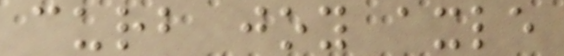curb joy axle
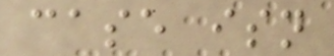case isn
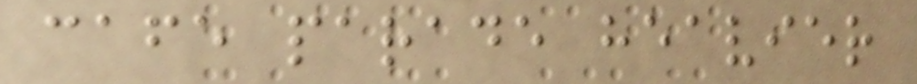cafe parade heavier
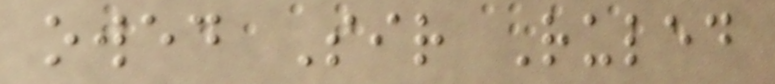owed Sir Ruled
